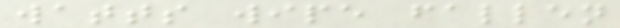watts wipe fallen
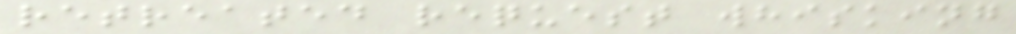retreated request whisking
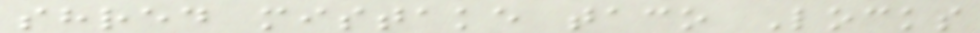shred mistake taco Locks
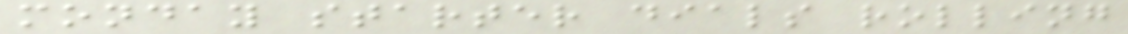monday starter dials rolling
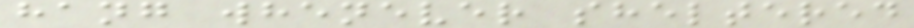hang whenever sheltered
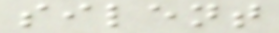silent
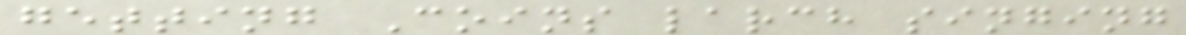getting Coins larch singing
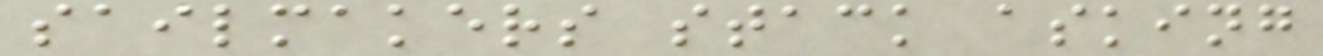sailmakers stack asking
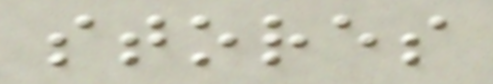stores
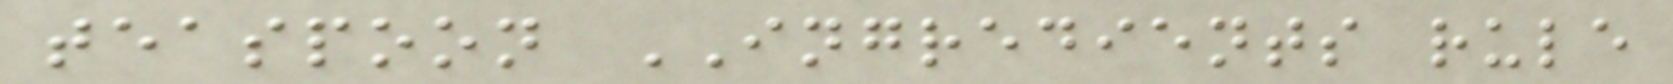teaspoon INGREDIENTS rule
